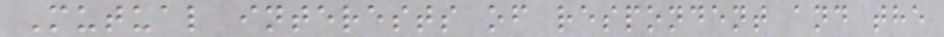Mutual interests of respondent and the
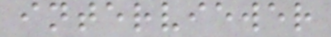interviewer
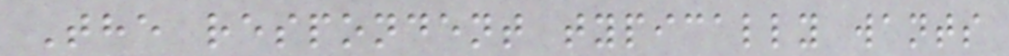The respondent typically wants
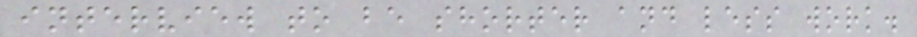interview to be shorter and less work.
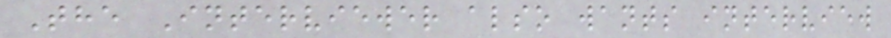The Interviewer also wants interview
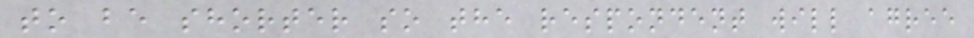to be shorter so the respondent will agree
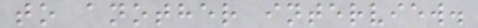to another interview.
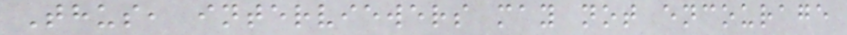Thus, interviewers may not encourage
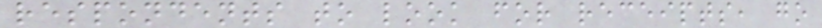respondents to look for receipts, go
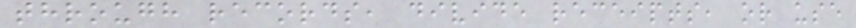through records, divide receipts, or use
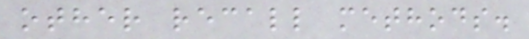other recall methods.
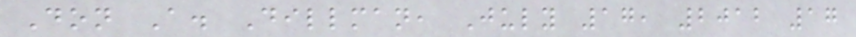Don A. Dillman, July 17, 2012 17
